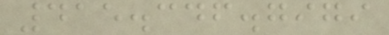415.346.7979
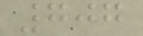707
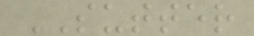SUTTER
